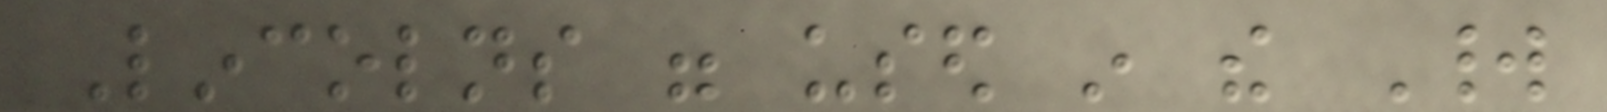Lincolns were used in the World
